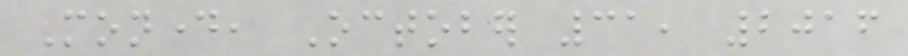Monday, October 31, 2016
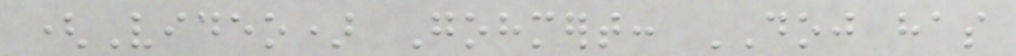(Video) Gohmert: DOJ has
